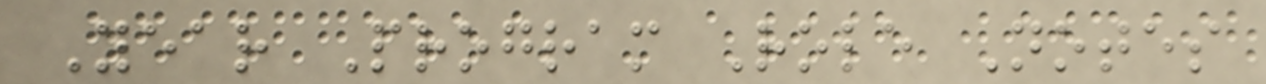Year Program Role Notes
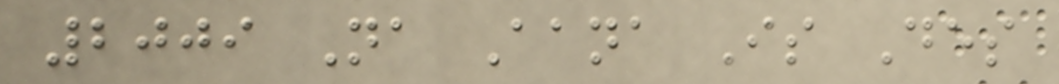2009 Na Aana Is Des
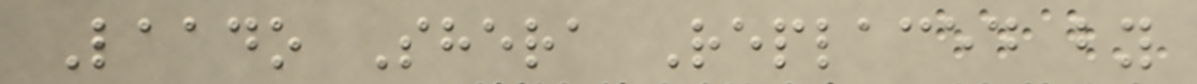Laado Shera Replaced by
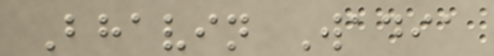Bhavin Wadia
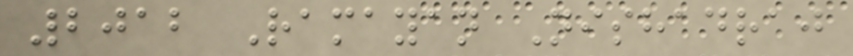2012 Ramayan Nishadraj
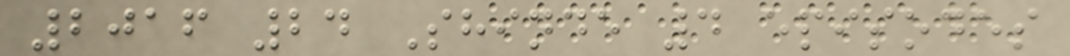2016 24 Shinde 4 episodes
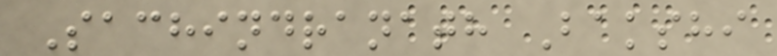Sachindranath Bakshi
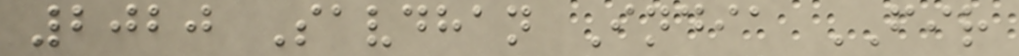2020 Savdhan India FIR
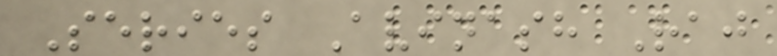Series Avinash Raj
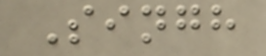Singh
